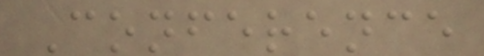Conference
